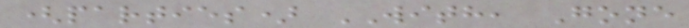(parties) WITH, Gone
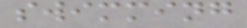swimming
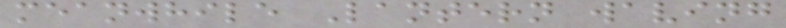meanwhile Lantern waving
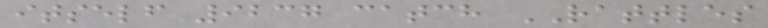itself 9237 catch RATTLES
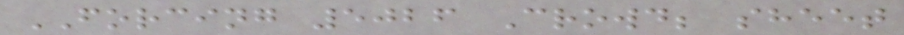FORCING 5026 Crowd; sheet
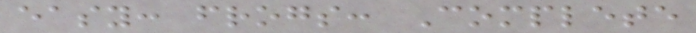easy: frogs: Complete
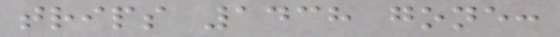trips 1438 gone:
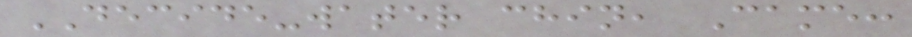DECIDE-water chin, Came:
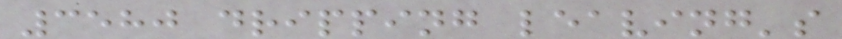3580 dripping leaving's
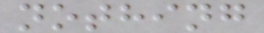nothing
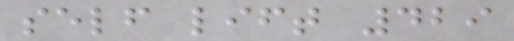self lift 429
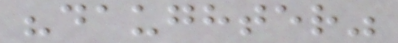"daughter"
